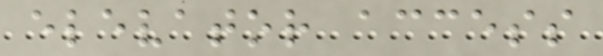elevator access
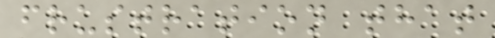frustration that
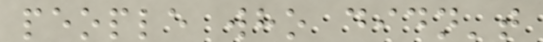people who didn't
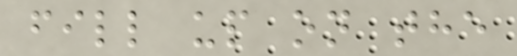fill up on the
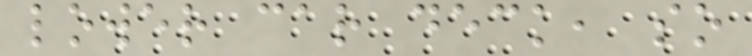lower car deck, so
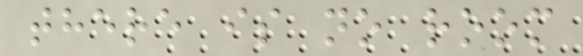there is no room
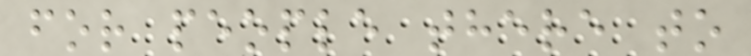for people there to
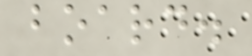board.
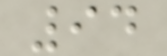94
